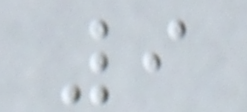9
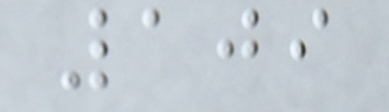109
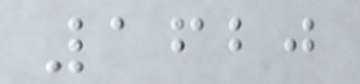1620
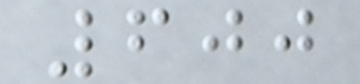600
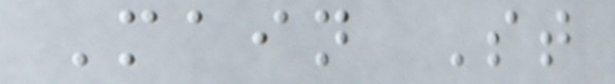Main St
